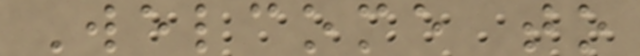Welcome to
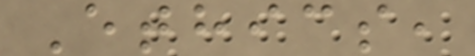Ethics,
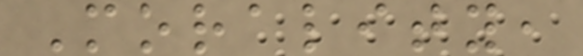Morality,
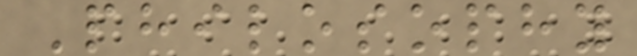Philosophy
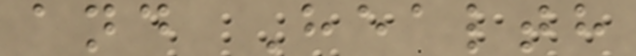and Health
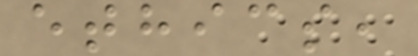ethics,
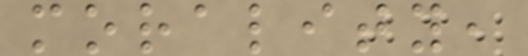morality,
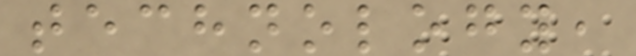technology,
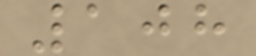108
